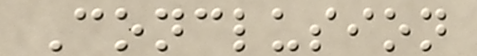Conclusion
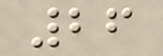26
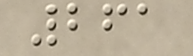261
